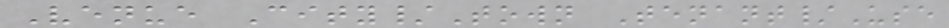Venue City/Town Tenant/Use
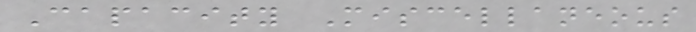Capacity Miscellaneous
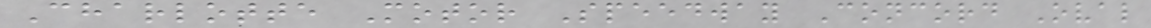Charlotte Motor Speedway Concord Oval
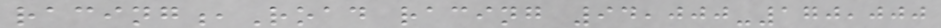racing,Road racing 94,000-170,000
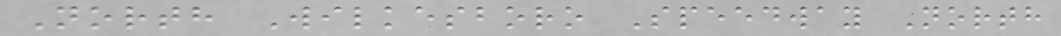North Wilkesboro Speedway North
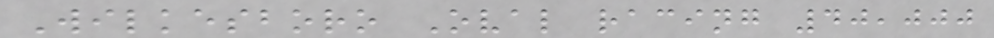Wilkesboro Oval racing 40,000
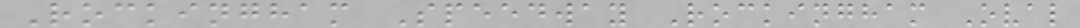Rockingham Speedway Rockingham Oval
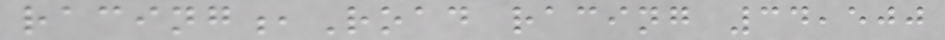racing,Road racing 34,500
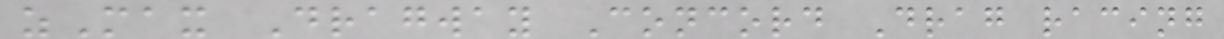zMax Dragway Concord Drag racing
